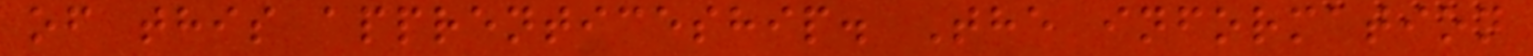of this apprenticeship. The information
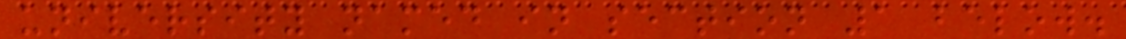university named in section 1 below.
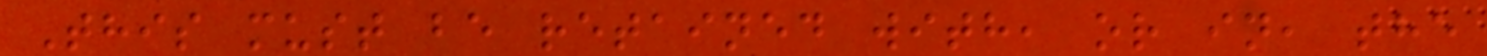This must be retained with, or in, the
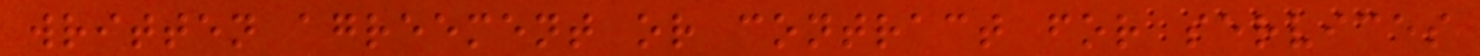written agreement or contract for services
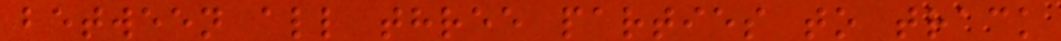between all three parties to track
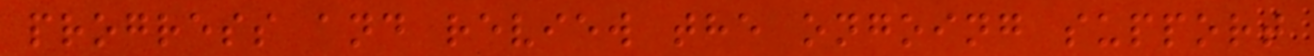progress and review the ongoing support
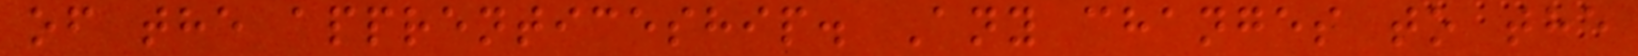of the apprenticeship. Any changes to the
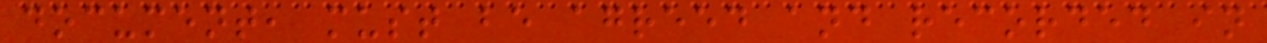document, must be agreed and recorded in
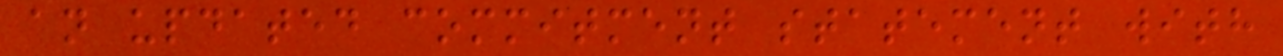an updated commitment statement with
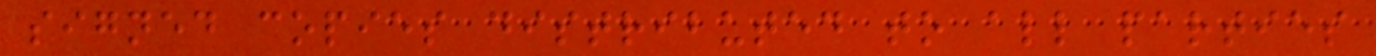signed copies distributed to all parties
